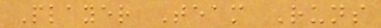Player Team Runs
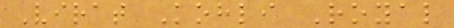Virat Kohli Royal
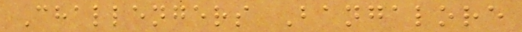Challengers Bangalore
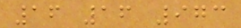16 16 973
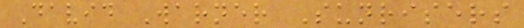David Warner Sunrisers
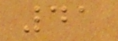41
